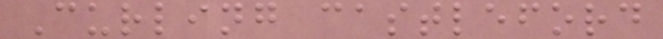Curling castleford
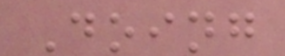Doing
